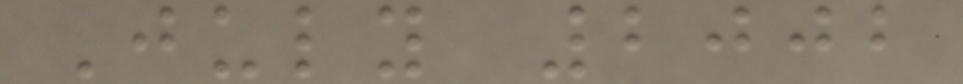July 2002
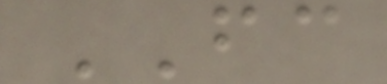FC
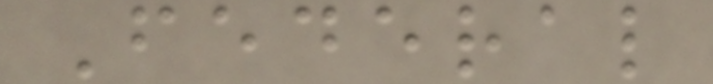Federal
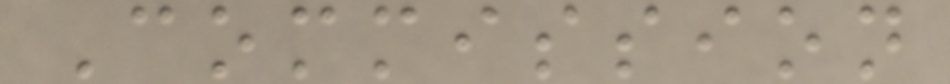Commission
